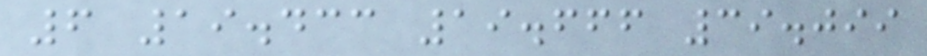6 19.433 19.666 39.099
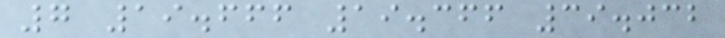7 19.666 19.366 39.032
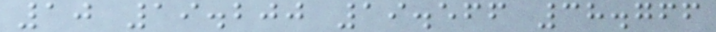10 19.200 19.566 38.766
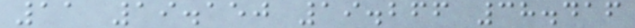11 19.150 19.266 38.416
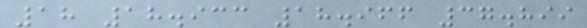18 18.933 18.966 37.899
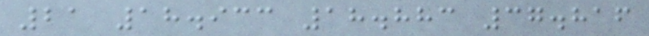21 18.933 18.883 37.816
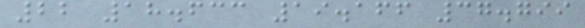22 18.633 19.166 37.799
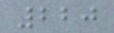220
